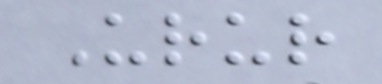Urur
